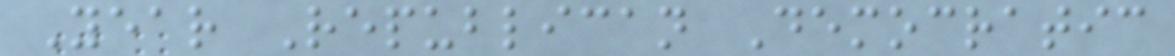Year Republican Democratic
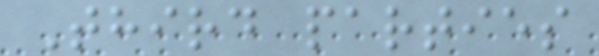Third parties
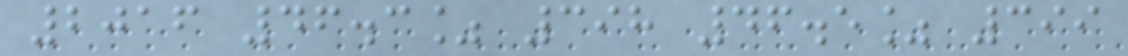2016 46.3% 398 46.5% 399
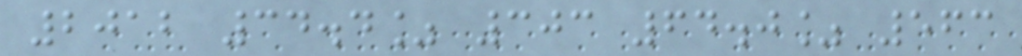2012 34.4% 303 64.0% 563
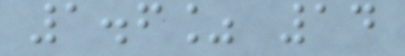1.6% 14
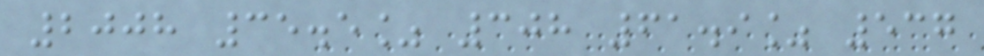2008 35.5% 308 61.9% 537
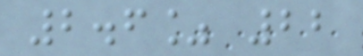2.6% 22
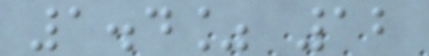1.4% 12
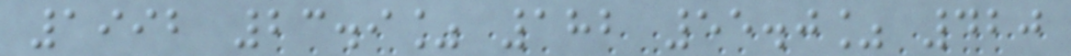1992 23.9% 182 55.0% 420
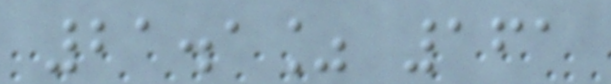21.1% 161
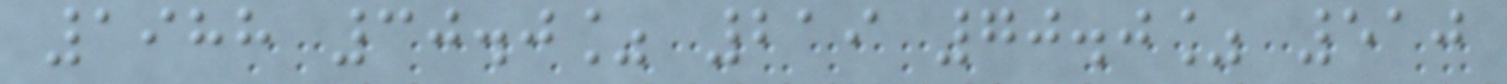1988 30.0% 219 70.0% 510
